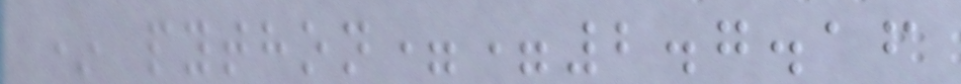* python==2.7.16
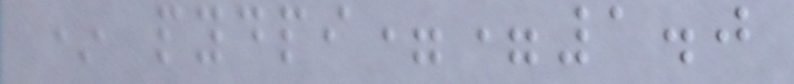* pydpi==1.0
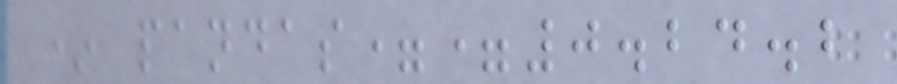* pandas==0.24.2
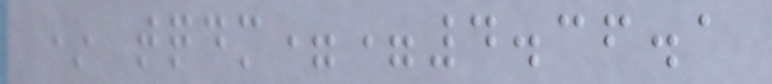* tqdm==4.36.1
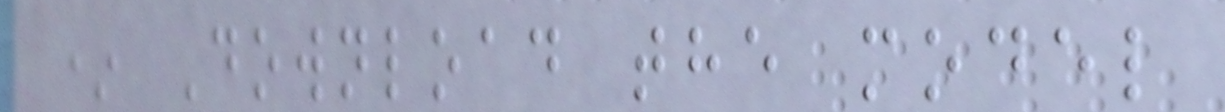* Download the model
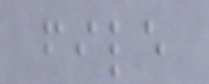file
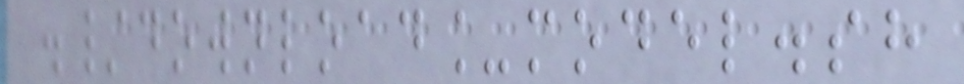./download_model.sh
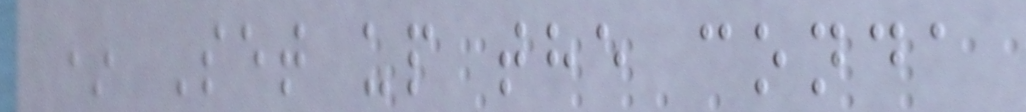* Set up the conda
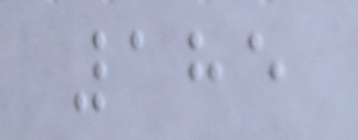185
